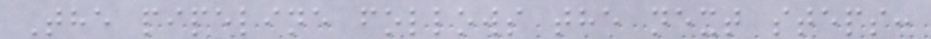The pipeline follows the next steps:
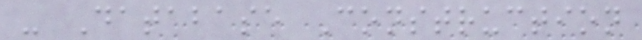- Database Construction
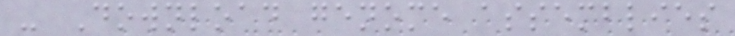- Download genome assemblies
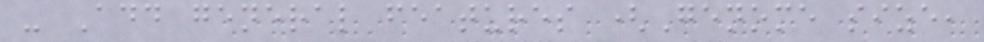- Add general features (Genome size,
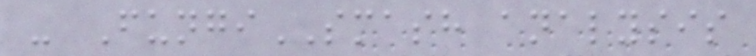- FungiSMASH analysis
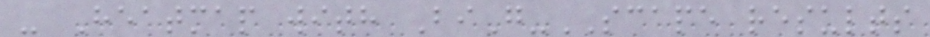- Heatmap with BiG-SCAPE results
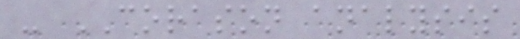- CORASON analysis
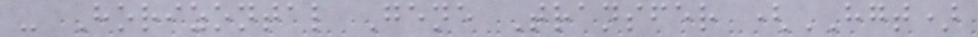- Horizontal Gene Transfer (HGT)
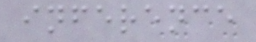inference
